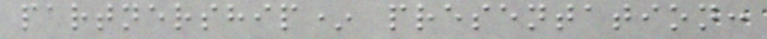partnership* presentation:
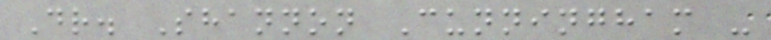Dr. Shannon Cunningham -
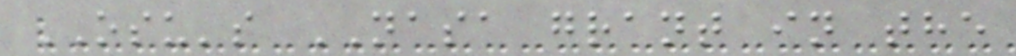OSU's NASA grant in the
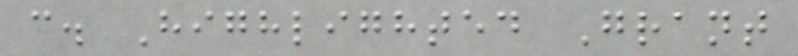c. Highlighted Grant
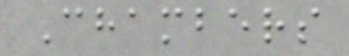Chambers
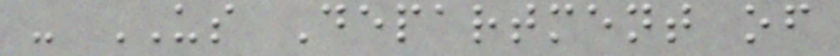- US Department of
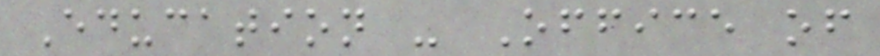Education - Office of
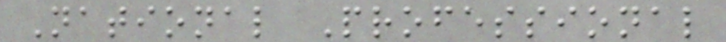National Professional
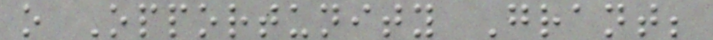o Opportunity Grant;
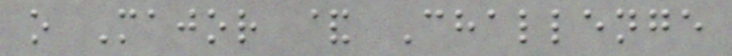o Major & Challenge
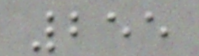255
